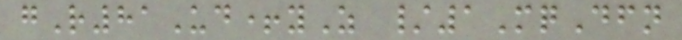gR81Ud+yZ /1MqDfn
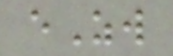eZw
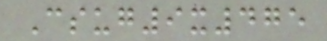Csug9x475
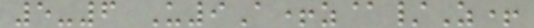5-6 U9A+z@/Z+
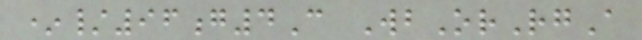*/96g4C WbOrRgA
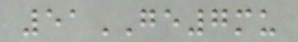51GE7mu
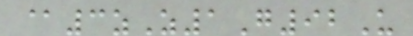@3zZ1G92U
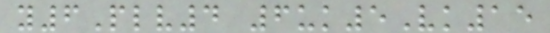y6Plv4 6uk5Vk15
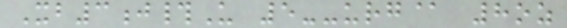Xb3j#U 5--urg@ 8oz
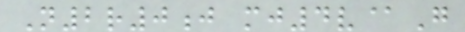N2r0j mj4v@G
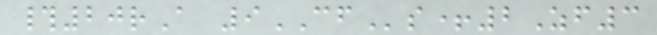#20rA 9CFs+2Zf3
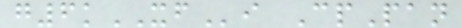g6kXFi CpPan
